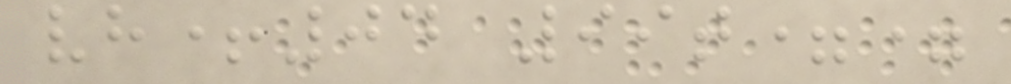vh+04 99t==
